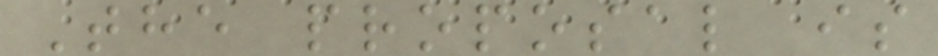The proposal is
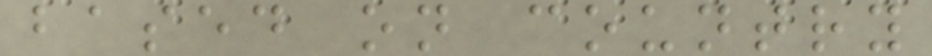based on country
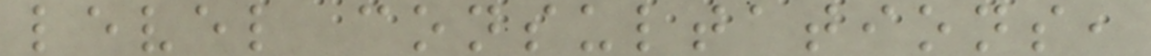level consultations,
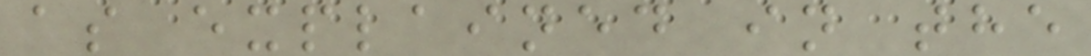as explained in the
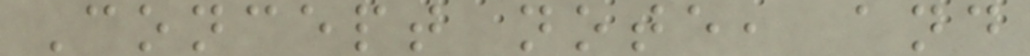Concept note, and
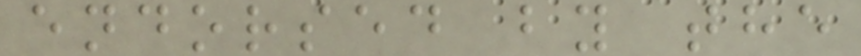endorsed by the
